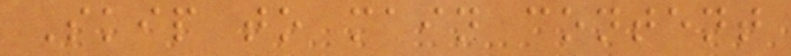Skip to main content
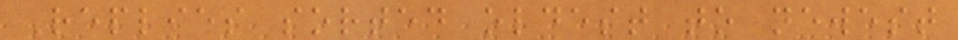Replies sorted oldest to newest
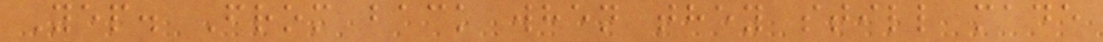Yep. From back when they still made
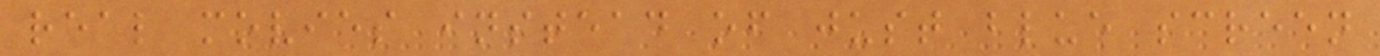real movies instead of just blue screen
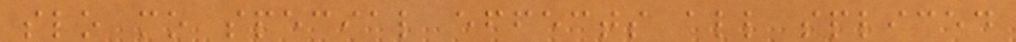slo mo special effects all spliced
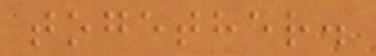together.
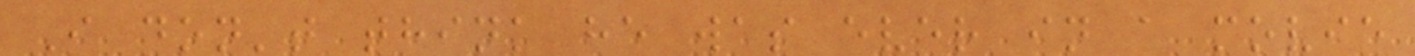I don't think he was ever in a movie
